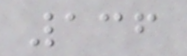136
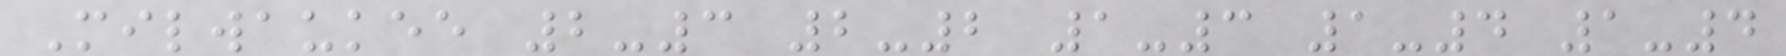Milwaukee 2-3 2-2 1-3 1-4 1-4
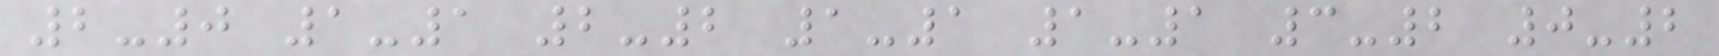2-0 1-1 2-2 1-1 1-1 3-2 0-2
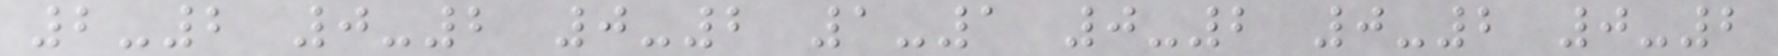2-2 0-2 0-2 1-1 0-2 0-2 0-2
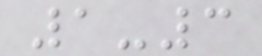1-3
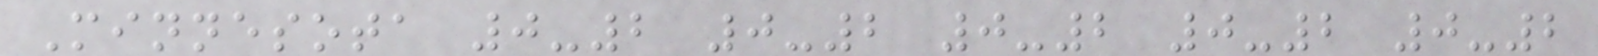Minnesota 0-2 0-2 0-2 0-2 0-2
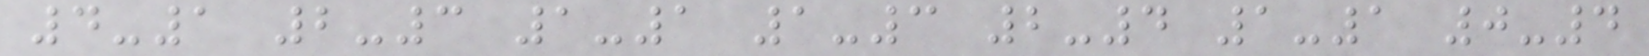4-1 2-3 1-1 1-3 2-4 1-1 0-4
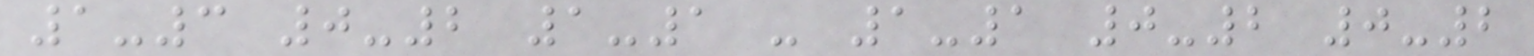1-3 0-2 1-1 - 1-1 0-2 0-2
